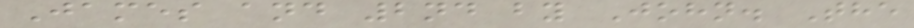James and 2nd by John. The
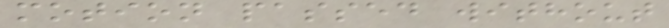motion passed without
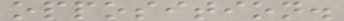opposition.
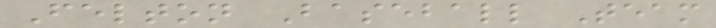Felton Baseball Team
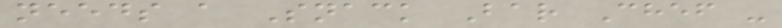needs a Snack Bar Chef -
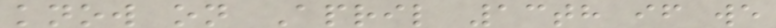know on April 13th if we
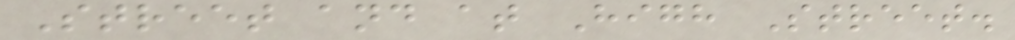Street and at High Street.
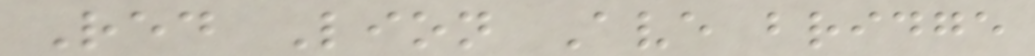Red Lion Ave bridge
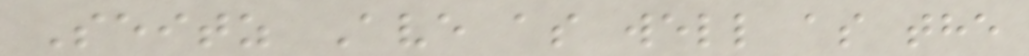Seitz Ave as well as the
